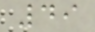49
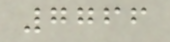7766
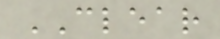CLEAR
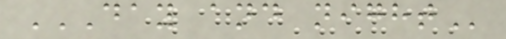DAY AND NIGHT
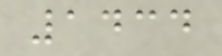1434
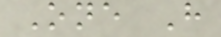One H
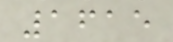1615
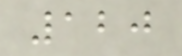120
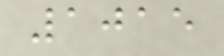1015
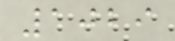1029
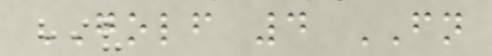GOLF 4 FN
